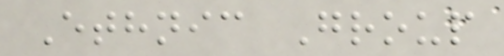Ethnic Group
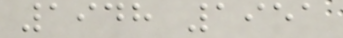1948 1951
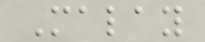Malay
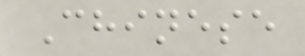Chinese
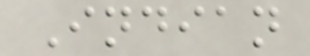Indian
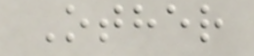Other
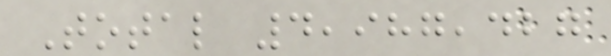Total 4,987,427
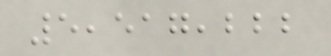5,517,222
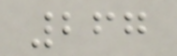267
